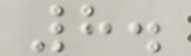8.
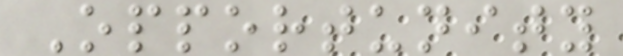Opportunity
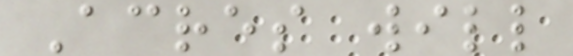Acres will
